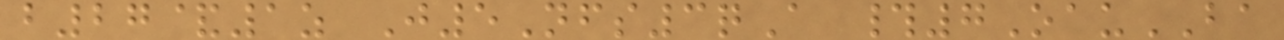b27&1z J5Nfs3qA #7OauBA
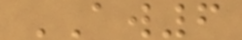AW6
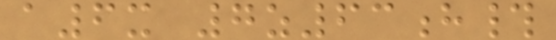a6x 7z63h#
